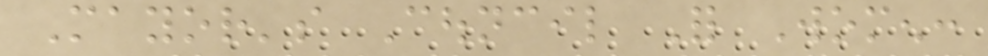Mayor's Council For Women:
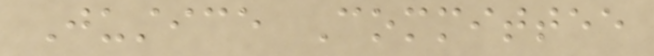Justice Committee
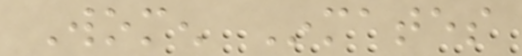Women Inmates
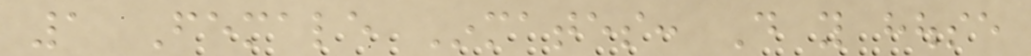1 Female Inmates: Do you house
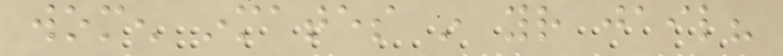women inmates in your jail?
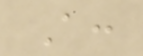A:
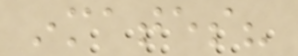inmates?
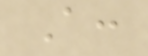A:
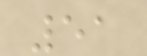51
